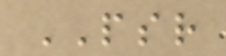PSR
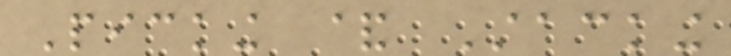Picking & Stacking
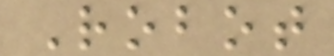Robot
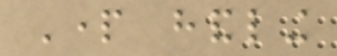Part handling
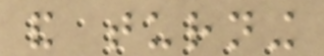and turning
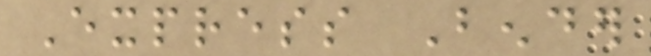Express Bender
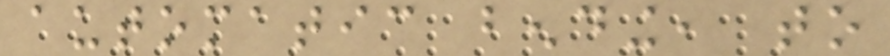automatic bending, to
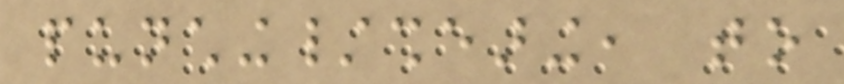punching/shearing, to
